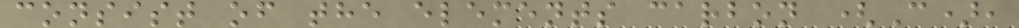consist of the elements carbon (C),
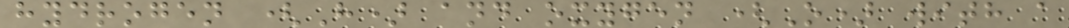hydrogen (H) and oxygen (O) with a
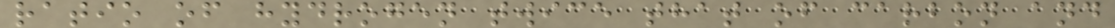ratio of hydrogen twice that of carbon and
